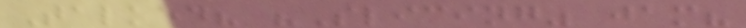Talked? "Slicing" jam?
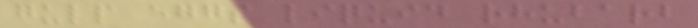gulp eggs liquid rhubarb
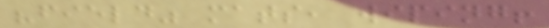"field" mats, wiping!
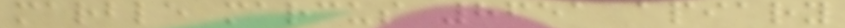marble marcus 8651 apiary
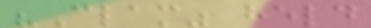"Clam" held
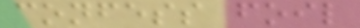confess foil
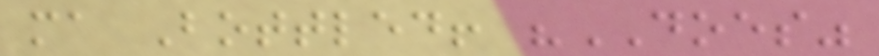ma Bottled! "DOES"
